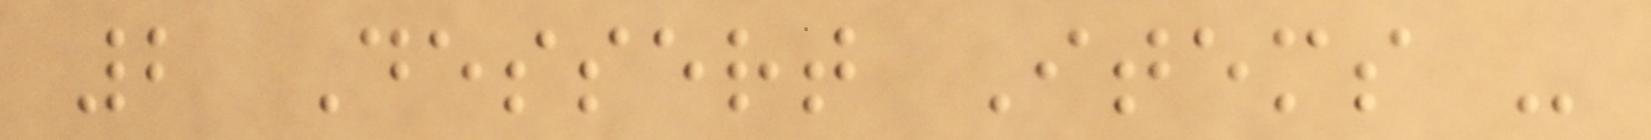2 Dessert Items -
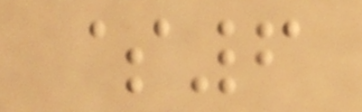$6
